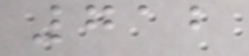712
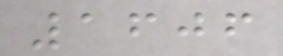1606
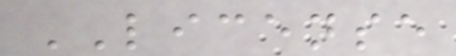LICENSE
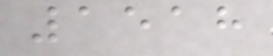1518
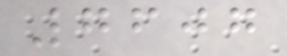7607
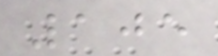105
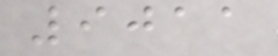9011
